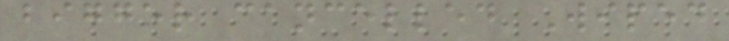bigger cancelled Wiped
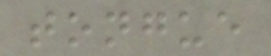tongue
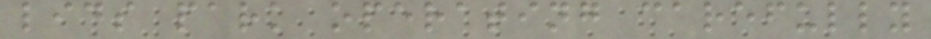lids park operating carefully
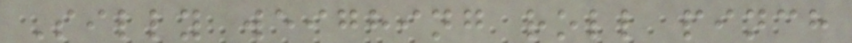Silly weighing roll pinch
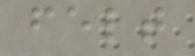felt
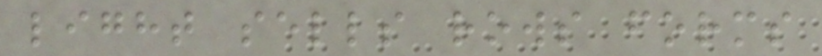light sells rows forms
